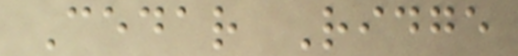Cedar Ridge
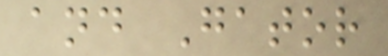and Gator
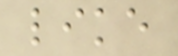like
